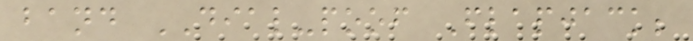band DIAL-poof Flapjack;
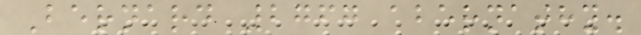Bernard 2767 abernathy.
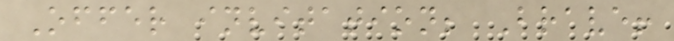Offer invitation; Brave!
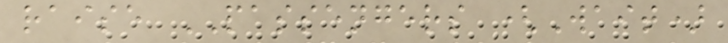raise PASSENGERS (Wait)
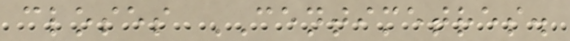closes CENTIMETRES.
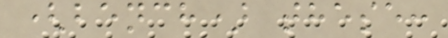(bench) these:
